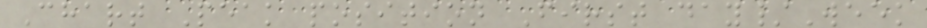Chart Peak position First day/Week
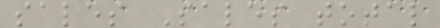sales Sales total
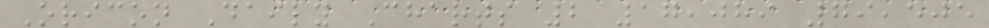Oricon Daily Charts 2 17,089 79,505
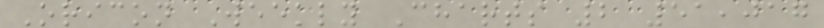Oricon Weekly Charts 2 51,017
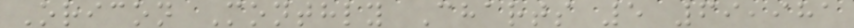Oricon Monthly Charts 5 69,981
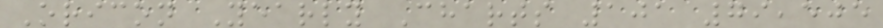Oricon Yearly Charts 101 79,505
